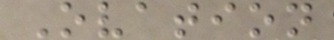Ovation
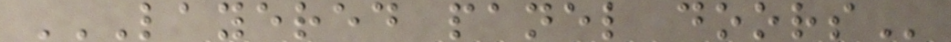LAYERED PANEL DOORS
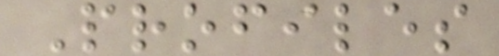Profiles
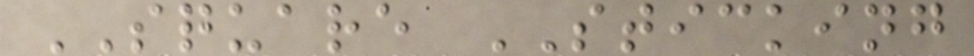SQUARE STICKING
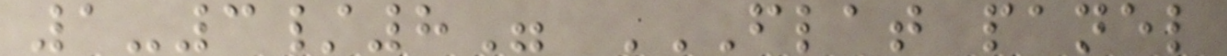1-3/8" FLAT PANEL
